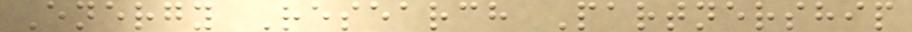Energy Research Partnership
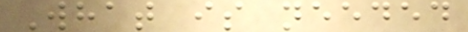What is needed
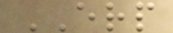ERP
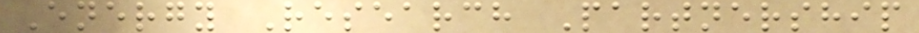Energy Research Partnership
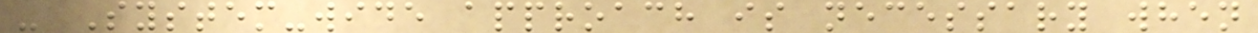- System-wide approach is necessary when
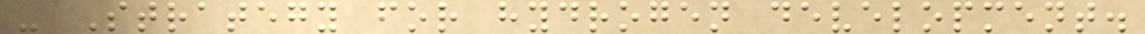- Strategy for hydrogen development.
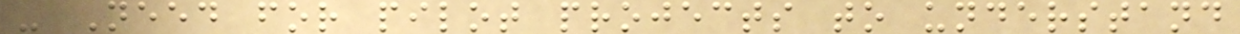- Need for pilot projects to understand
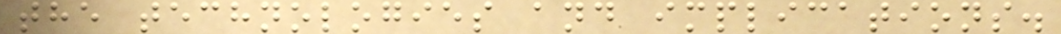the technologies and implications.
